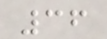36
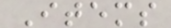Items
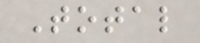Total
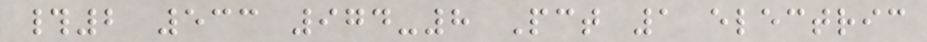#2 533 974-8 Pct 1 electric
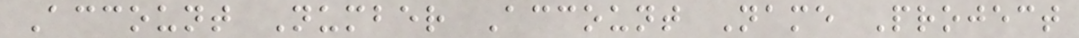Account Number Account Name Project
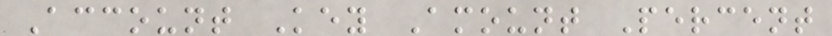Account Key Amount Percent
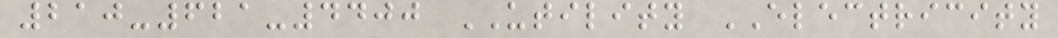210-621-4400 UTILITY ELECTRICITY
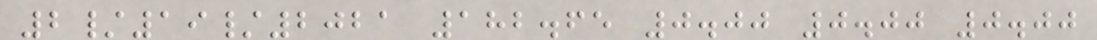2/19/2021 182.65 0.00 0.00 0.00
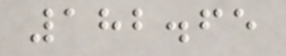182.65
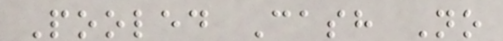Pooled Cash No
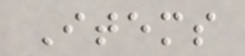Items
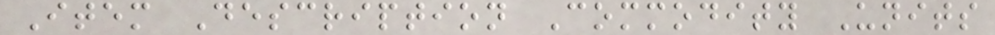Item Description Commodity Units
